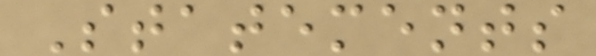Statements
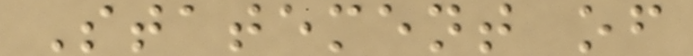Statement of
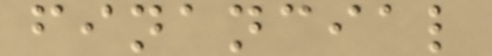financial
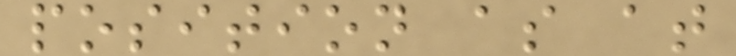position as at
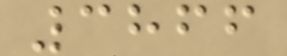3866
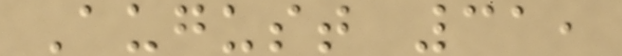August 31,
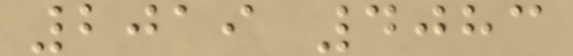2019 4083
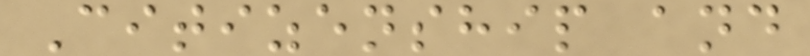Citizenship and
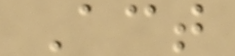Act
